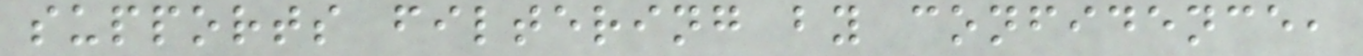supports filtering by confidence,
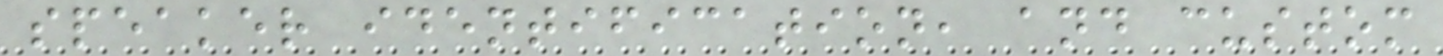speaker identification, and custom
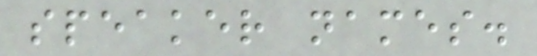speaker names.
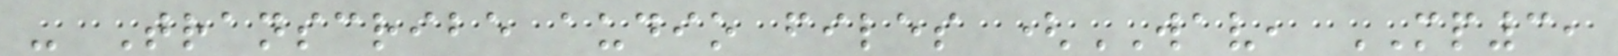- Transcribe audio files (WAV, MP3,
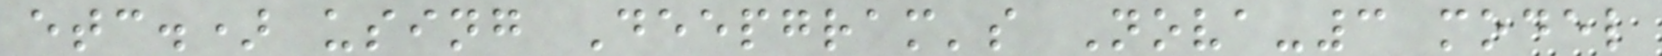etc.) using Deepgram's Nova-3 model
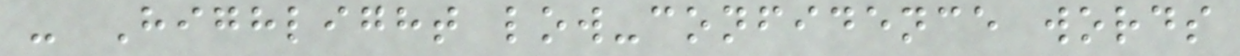- Highlight low-confidence words
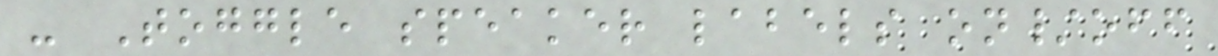- Toggle speaker labels on/off
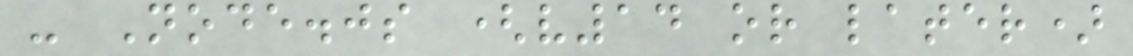- Node.js (v14 or later)
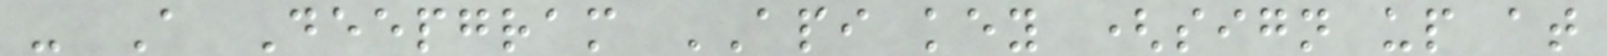- A Deepgram API key (sign up at
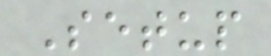Setup
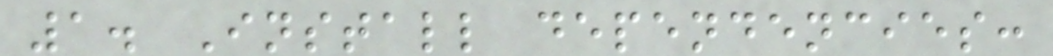1. Install dependencies:
